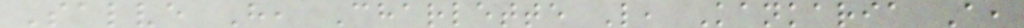Salve H, Charlette L, Kankaria A,
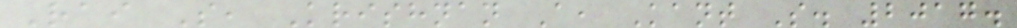Rai S, Krishnan A, Kant S. 2017.
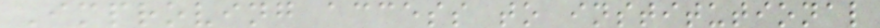Improving access to institutional
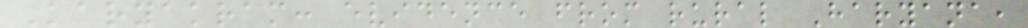Karyakram: evidence from rural Haryana,
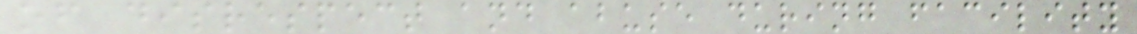of disrespect and abuse during facility
